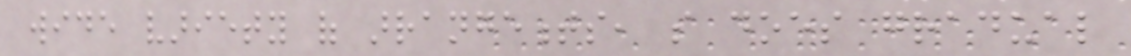wide variety of arrangements, so does gradual
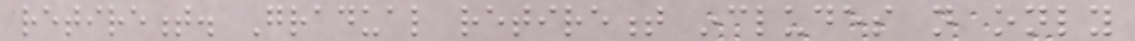retirement. Gradual retirement includes not only
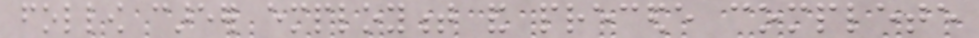follow career employment and precede complete
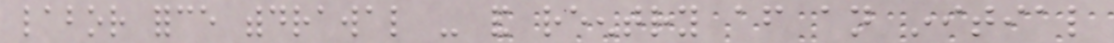labor force withdrawal - and reentry after an initial
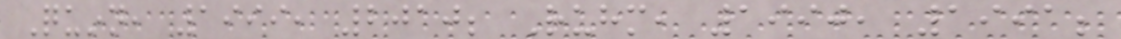Quinn, 1999, 2010; Ruhm, 1990, 1991;
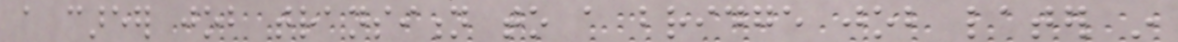a career job transition to a bridge job later in
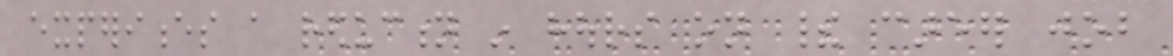experiences a reduction in hours on their career job
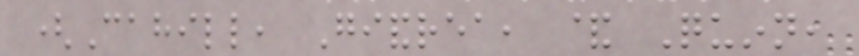(Cahill, Giandrea, & Quinn,
